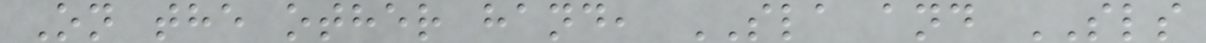On the other hand, SLA and SLS
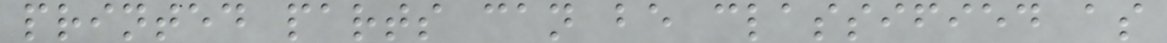printed parts can be classified as
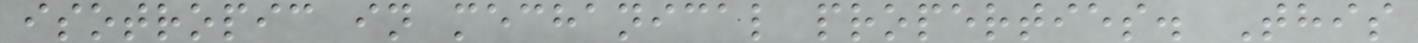isotropic in mechanical properties. This
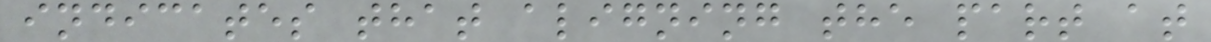indicates that aligning the part at
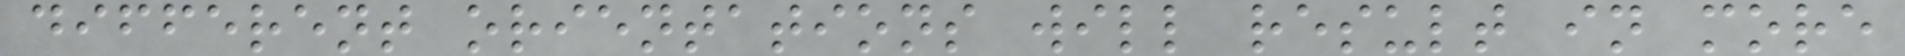different orientations will result in more
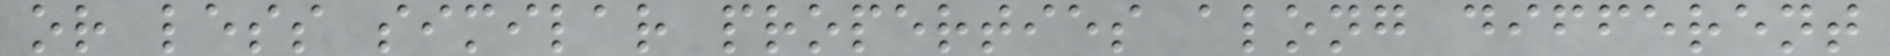or less similar properties along different
